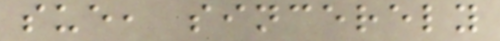sue, sincerely
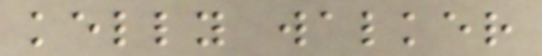kelly walker
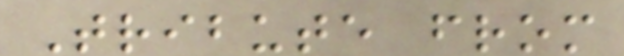Tribute from
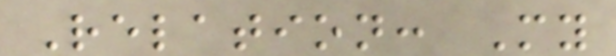Relation: My
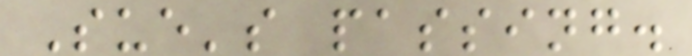Sue's passing.
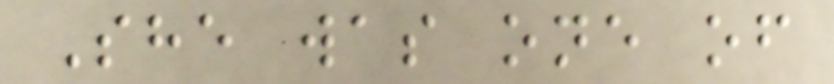She was one of
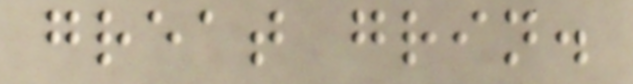great grin.
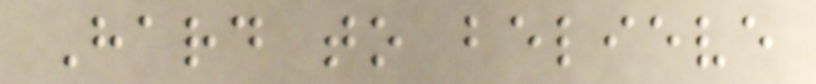Hard to believe
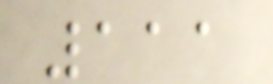111
